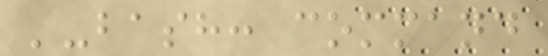'-bash: command
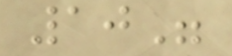10"
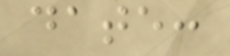date:
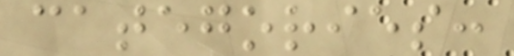categories:
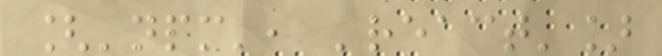['npm', 'react']
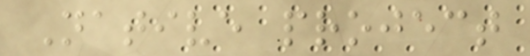Native project
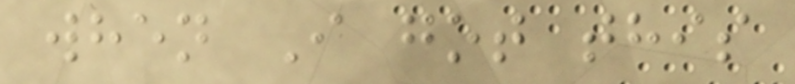when I got this
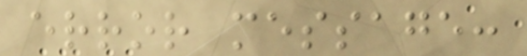error message:
